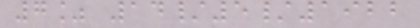7% 14/5/1922
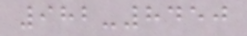982-8450
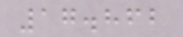17.862
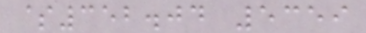$352.04 5359
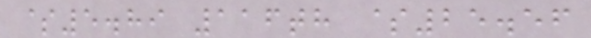$5.89 116th $25.56
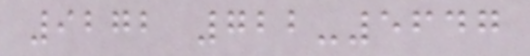9272 722-5647
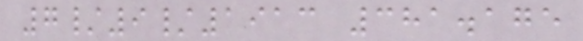7/9/1913 381.175
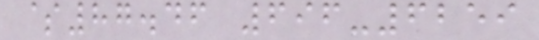$87.46 696-6259
